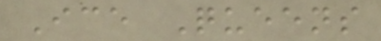Ice Queens
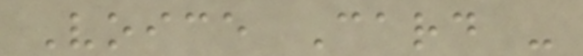Voice Card -
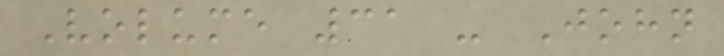Volume 31 - John
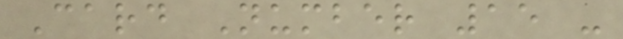Card Number 15 -
